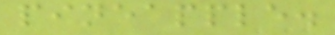pineapple.
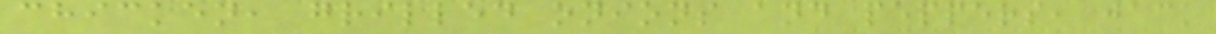chicken, grilled onions and peppers, jack
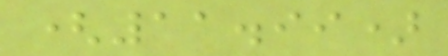(11.99)
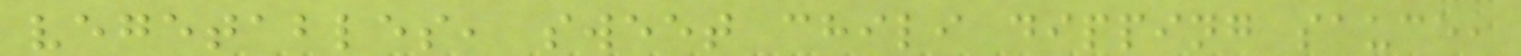vegetables, sweet chili dipping sauce,
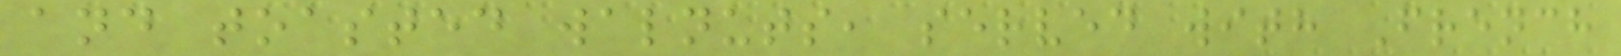and toasted walnuts, served with French
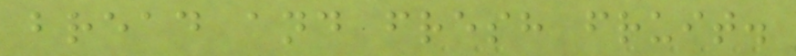bread and fresh fruit.
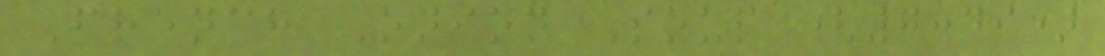French Onion Soup (7.49)
